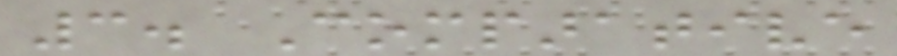3. Comparative
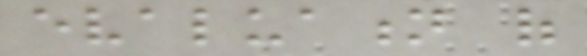evaluation of
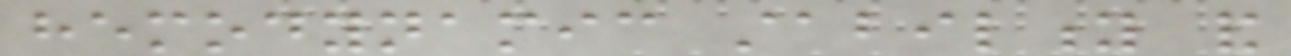hemodynamic stability and
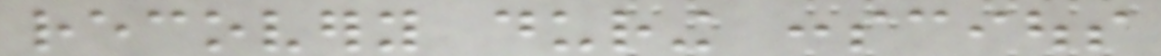recovery during conscious
